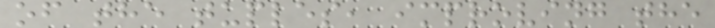of the tuples, improving the
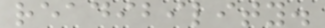readibility.
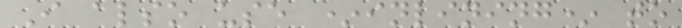I also use *inlining* to
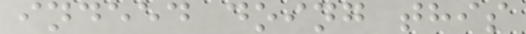indeed doing this
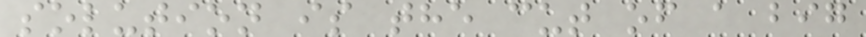solution is the cut of a big
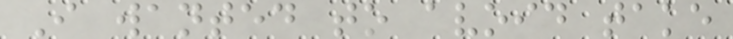I wanted to avoid take
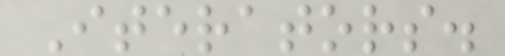Iterators.
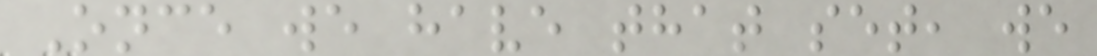Once we have that set, we
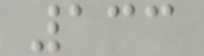133
